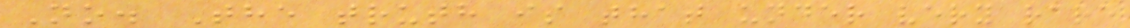No. The truth is that under very rare
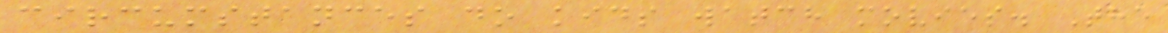circumstances do kids watch movies. The
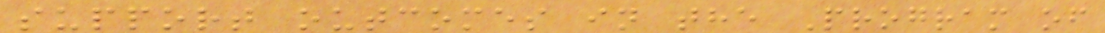support outcomes in the Program of
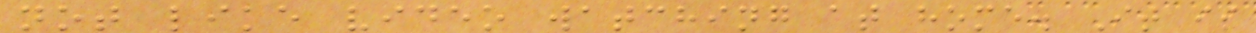not like video watching at home. It is
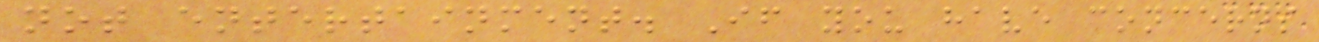not entertainment. If you have concerns
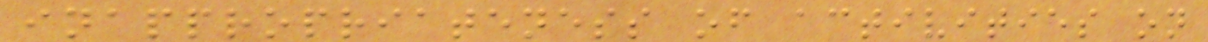inappropriateness of activities on
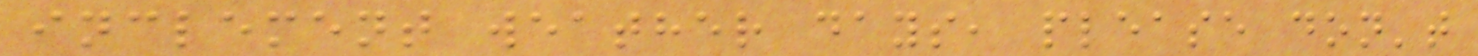inclement weather days, please don't
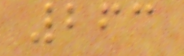263
